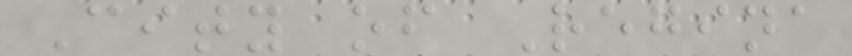City of Regina
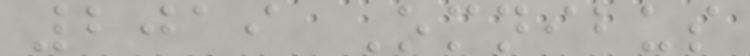2019 Omnibus
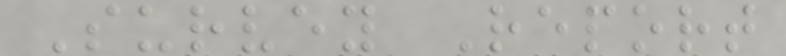Survey Report
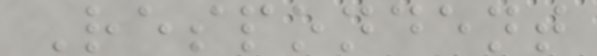Respondent
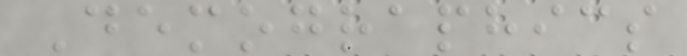Demographics
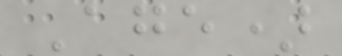Age)
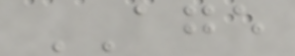AGE
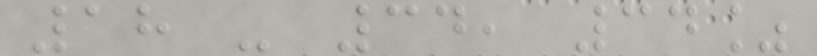18 - 34, 34%
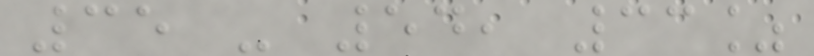35 - 54, 33%
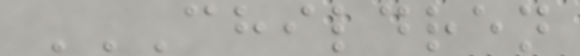CHILDREN
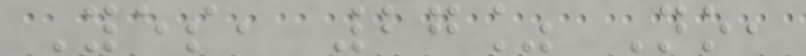Yes, 27% No,
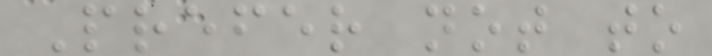Prefer not to
